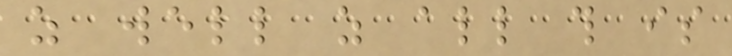as well as all this is
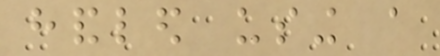handled using a
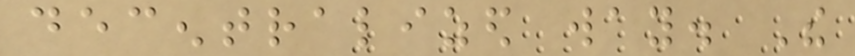decentralized way. The
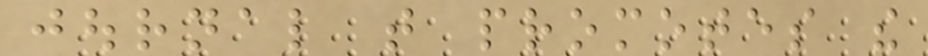journal that promotes the
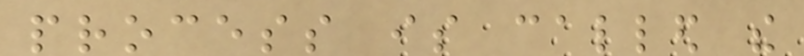process is called the
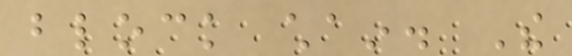block chain. The
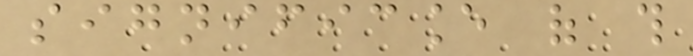significance of this
